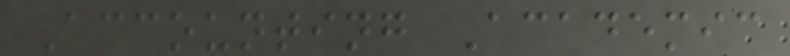Accounting Academic
